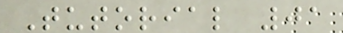Tutorial 01
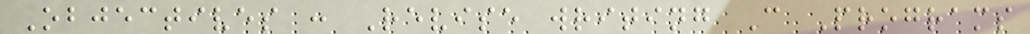Objectives : Revise writing C Programs
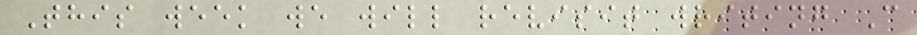This week we will revisit writing C
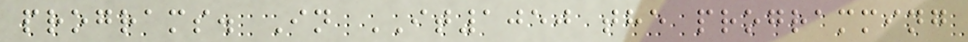programs. In IT1050 the programming
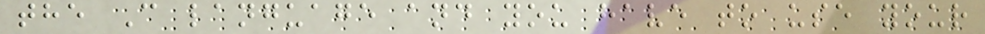the C language and you have to use your
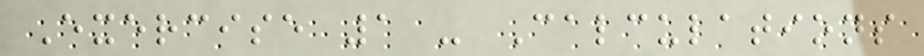Exercise 1 - Calculations
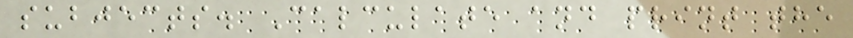subjects. Calculate and print the
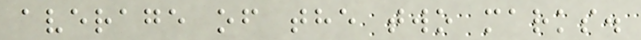average of the two marks.
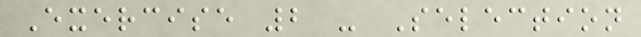Exercise 2 - Selection
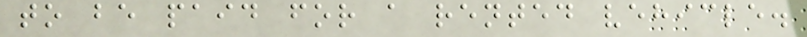to be paid for a rented vehicle.
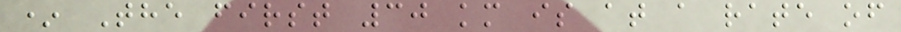* The first 30 km is at a rate of
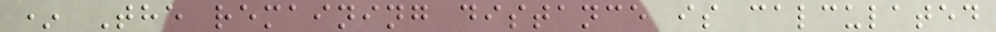* The remaining distance is calculated
